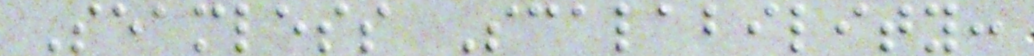Seamless Scalability:
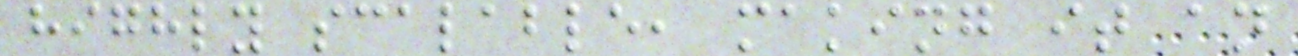highly scalable, making it an
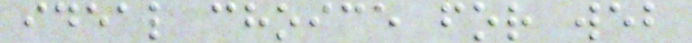ideal choice for web
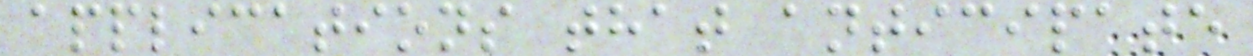applications that anticipate
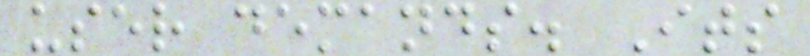user demands. Its
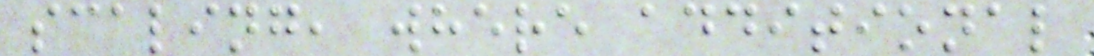scaling, where additional
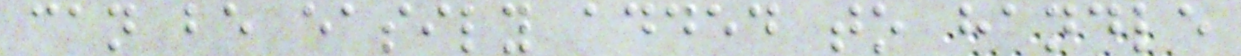can be easily added to handle
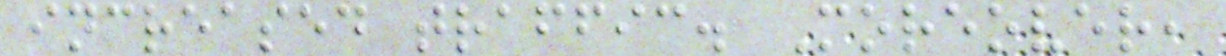increased traffic. Moreover,
